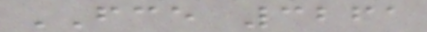FCE 3261
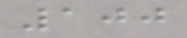100
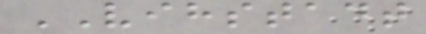VIHSTADT
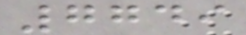7749
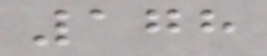178
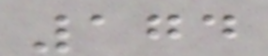174
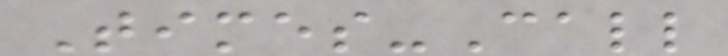Times-Call
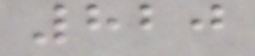820
